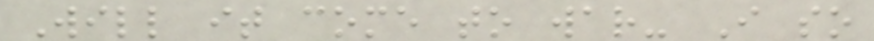Will it come to war- I so
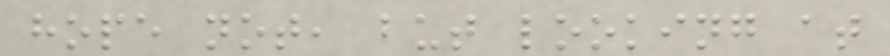hope not, but looking at
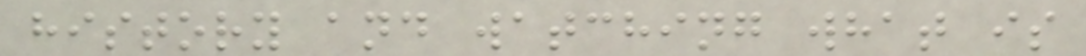history and watching what is
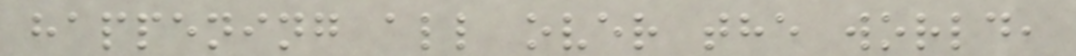happening all over the world,
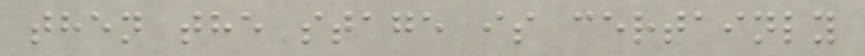then the stage is certainly
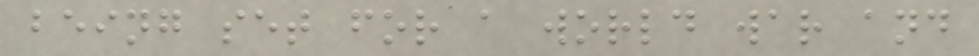being set for a world war and
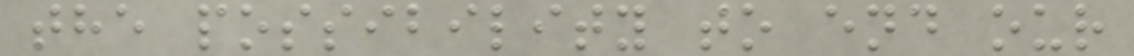the possibility to end our
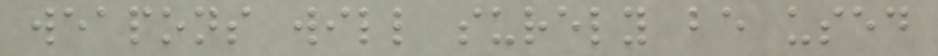weapons will surely be used
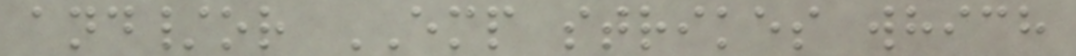and/or EMP strikes which
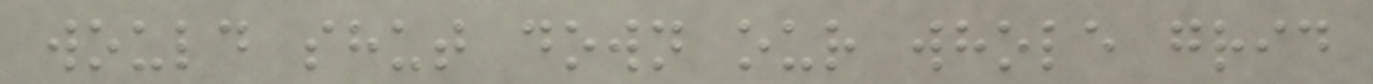would shut down our whole grid
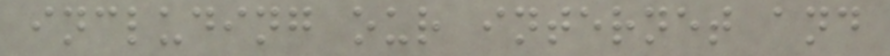including our internet and
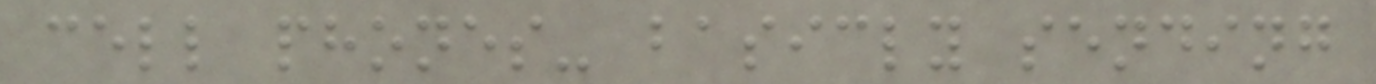cell phones- basicly sending
